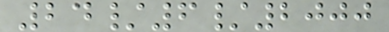24/6/2000
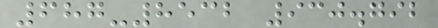687-8532 930.792
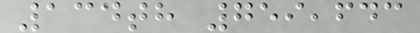134th 759,643
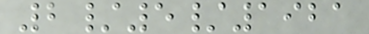2/5/1921
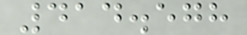414.578
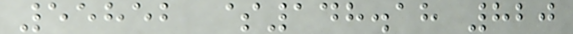55852 $148.18 820
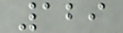129
